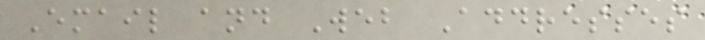Email and Web Addresses
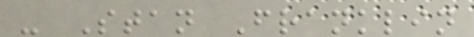- Stan Franklin
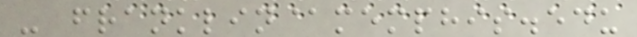- franklin@memphis.edu
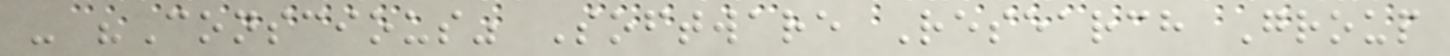- "Conscious" Software Research Group
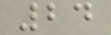24
